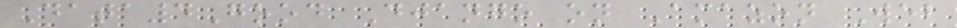Data4Good Django on Amazon Web
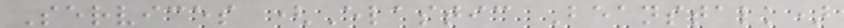Services (Elastic Beanstalk)
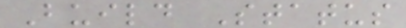Build Status
